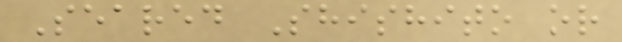Seared Shishito or
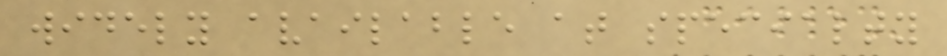widely available at specialty
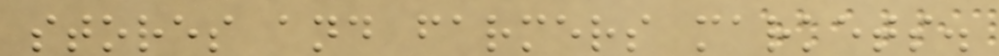stores and farmers markets.
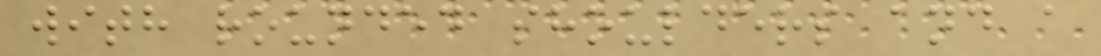with rounded shoulders and a
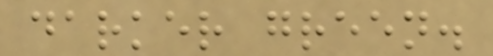darker green.
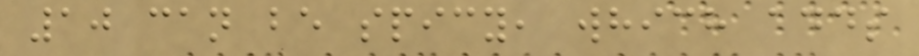10 can be spicy, which adds
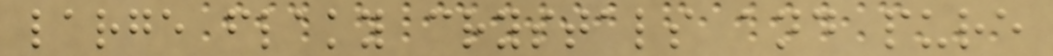large flaky crystals and pure
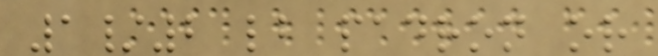1/2 lb padron or
